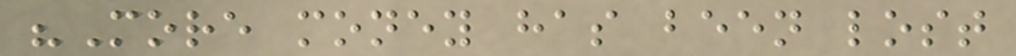"More money has been lost
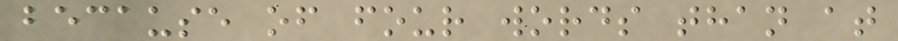because of four words than at
